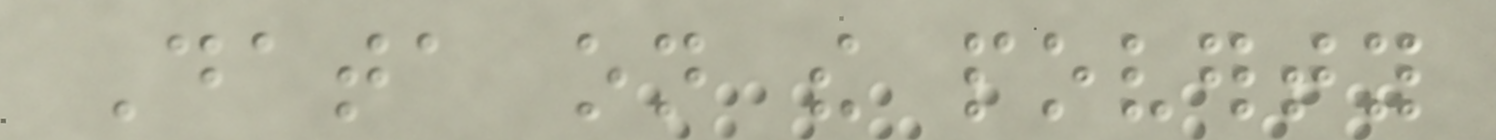Data on the poverty
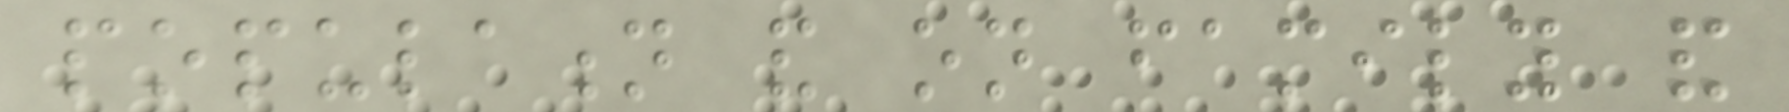population and on family and
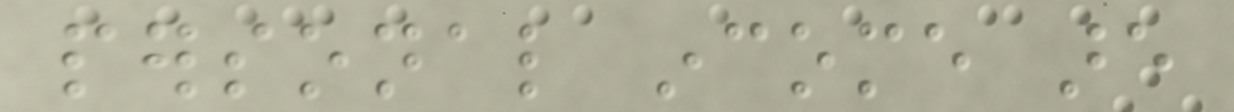personal income are
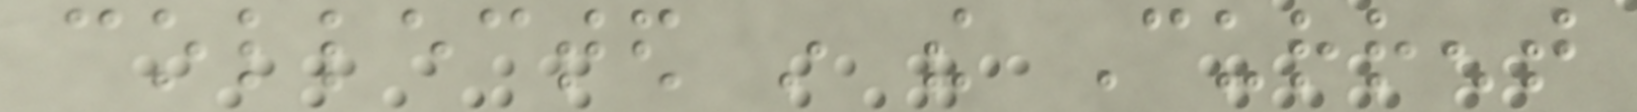collected in the Current
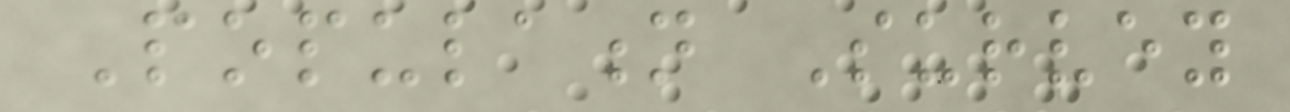Population Survey
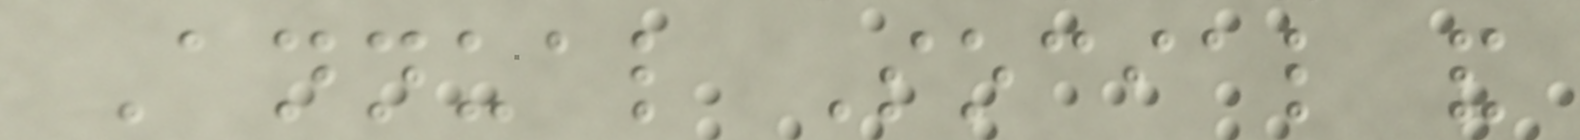Annual Social and
